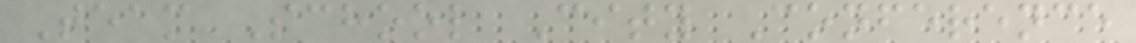Team School City Conference
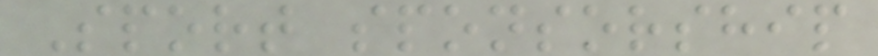Sport sponsorship
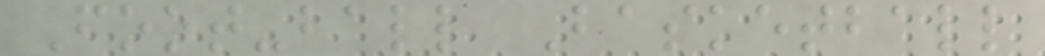Foot-ball Basketball
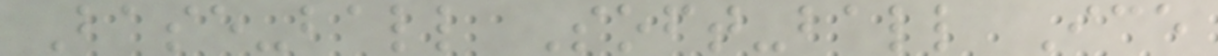Base-ball Soft-ball Ice
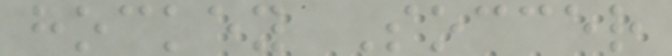hockey Soccer
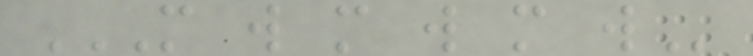M W M W M W
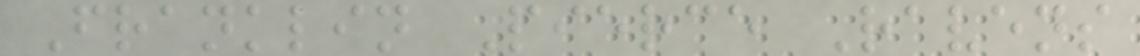Franklin Pierce Ravens
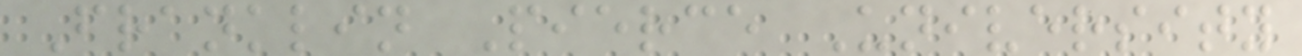Franklin Pierce University
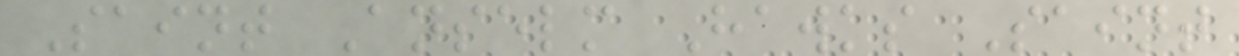Saint Anselm Hawks Saint
